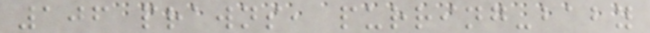106 prawns, purring-baby
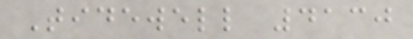Tidewell 4130
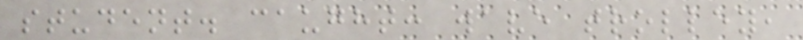student. caught: wave trolley,
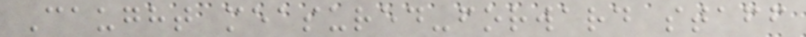Caught measured-forward staff
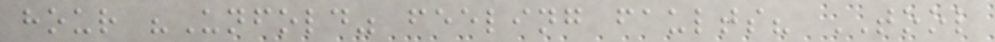hour "Unfold" feeling faults? TOOL
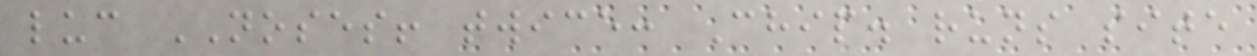luc NOSES! twice: Chip. runs site
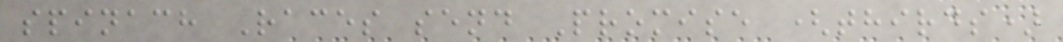spinach Races send Promise (thirds)
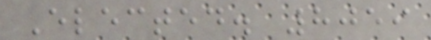Elected. 8059
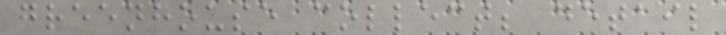greenhouse collect; detail
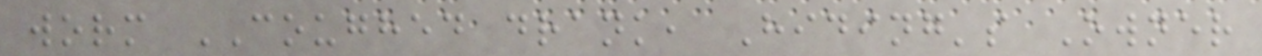worm COUGHED drank, Hiding's Owner
